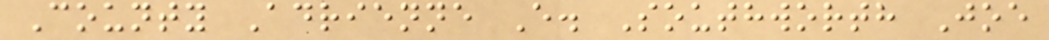County Adrienne E. Southworth Joe
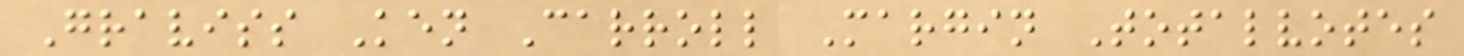Graviss Ken Carroll Margin Totalvotes
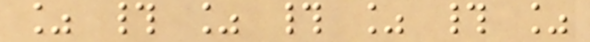% # % # % # %
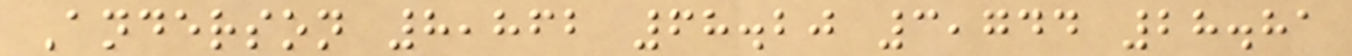Anderson 8,862 68.20 3,744 28.81
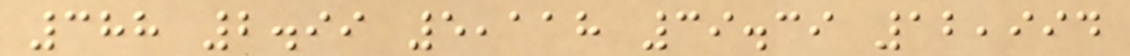388 2.99 5,118 39.39 12,994
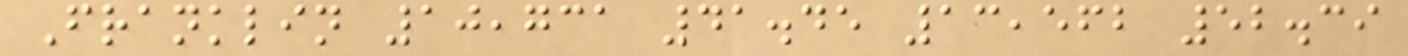Franklin 10,731 41.45 13,562 52.39
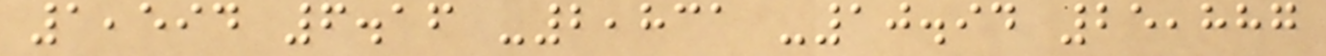1,594 6.16 -2,831 -10.94 25,887
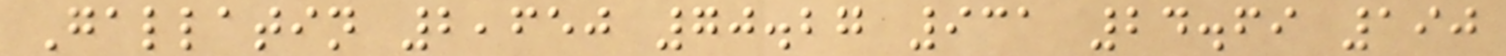Gallatin 2,650 70.27 931 24.69 190
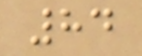84
